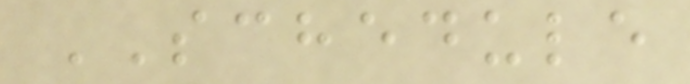SCHEDULE
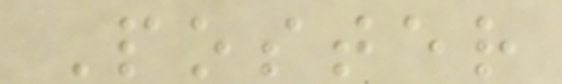Poster
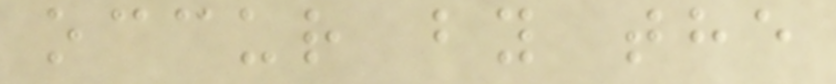occur by the
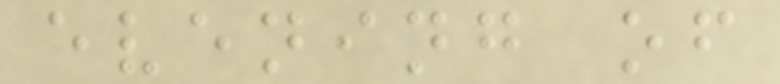evening of
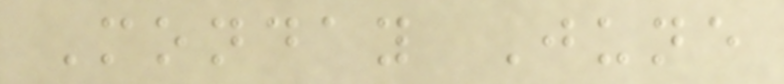Monday June
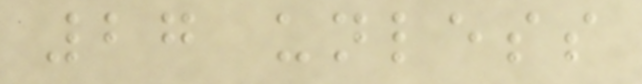27 unless
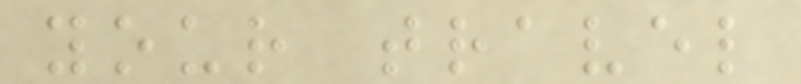your travel
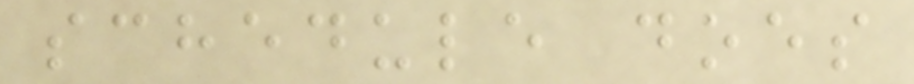schedule does
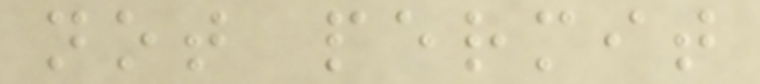not permit
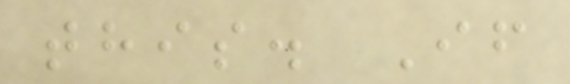this. If
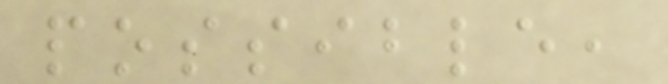possible,
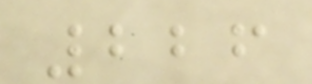226
